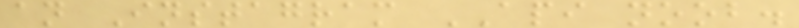an Instagram API noob.
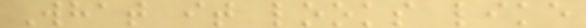What it looks like
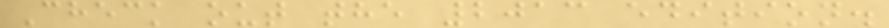Check out the 2013 edition.
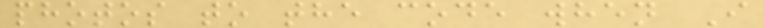photos to the code when I
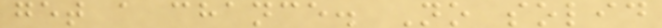get a chance. No solid
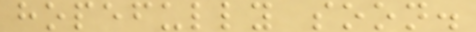hopefully soon.
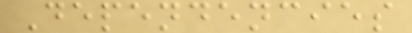Dependencies
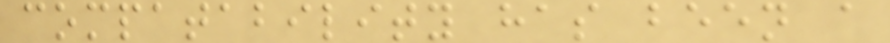compatability has been a
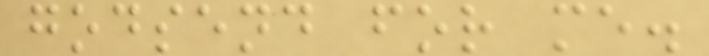godsend for me.
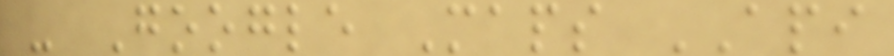- Google Maps API
